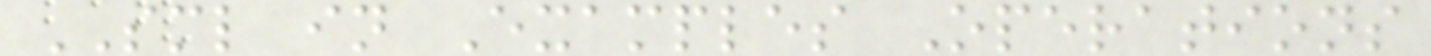SML in Examples Operations
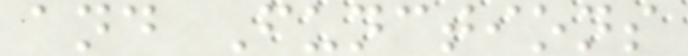and Functions
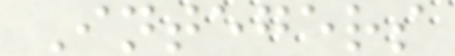Integers
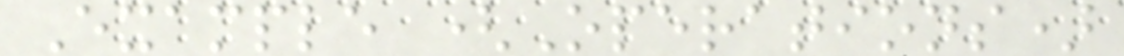Example (Operations)
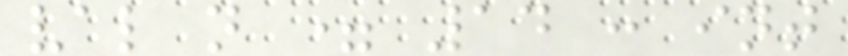val n = 14 : int
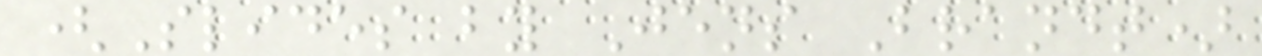(Slides by Jens Brandt)
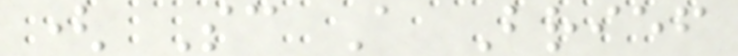( Sc A Brief
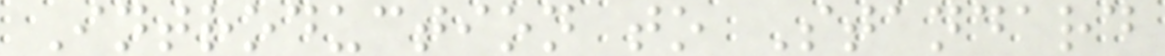Introduction to Standard
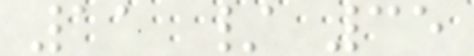11 / 35
